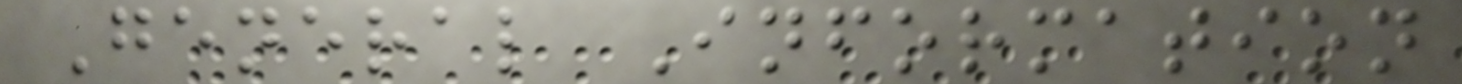General Information
